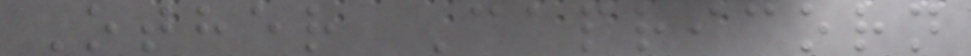Other Capricorn
